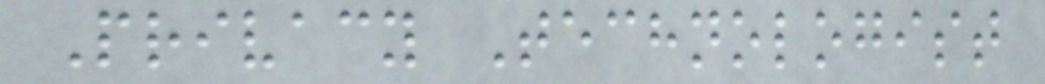Privacy Technologist
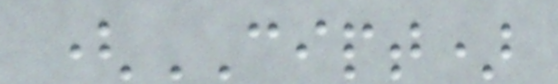(CIPT)
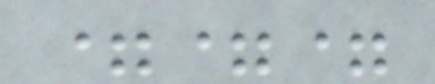===
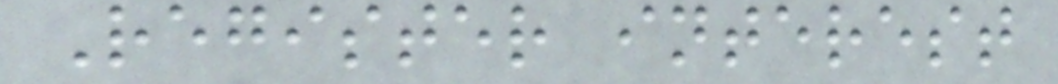Register interest
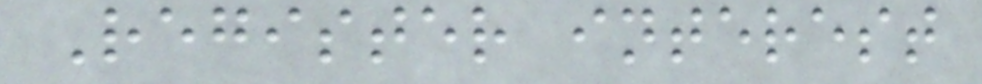Register interest
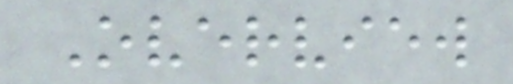Overview
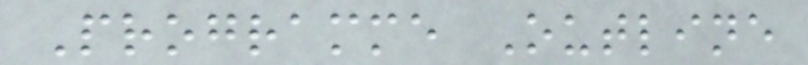Programme Outline
